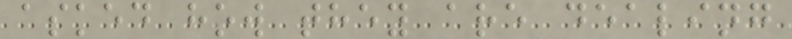asked how they are dealing
